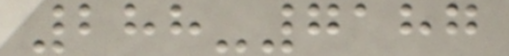288-7187
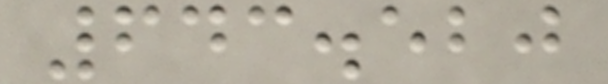643.520
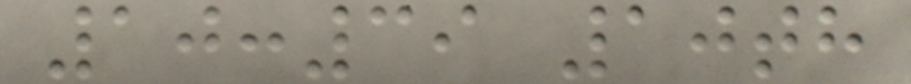10:39 10th
